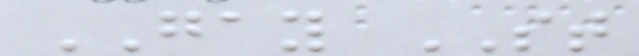GAY ST
